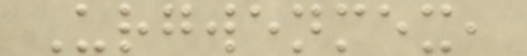Urgwenmex,
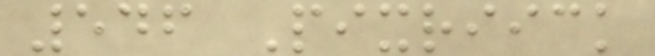546 Pixriick
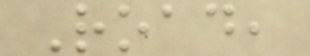Road,
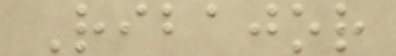Ribajor
